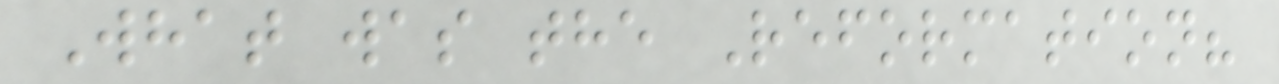What was the Reformation?
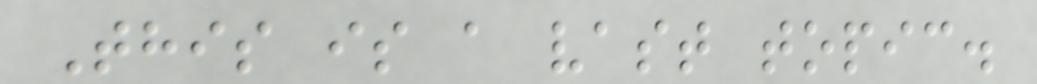This is a vast topic.
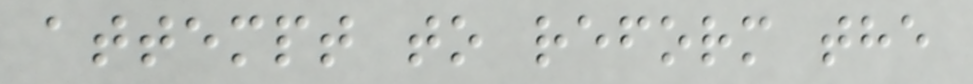attempt to reform the
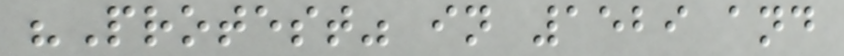"Protest" in 1529 and
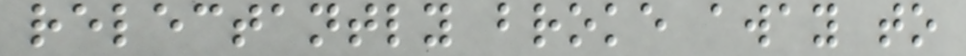relectantly broke away to
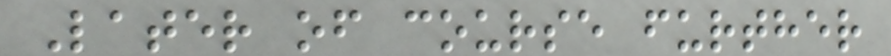Later of course further
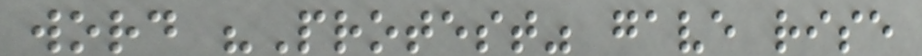word "Protest" gave rise
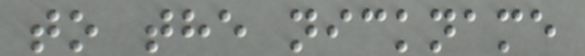to the nickname
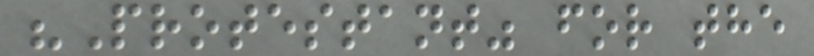"Protestant" for the
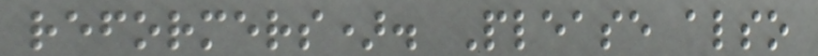reformers). Please also
